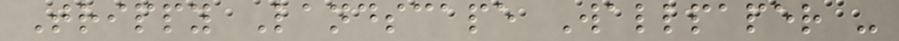Trippy Landscape Wallpaper -
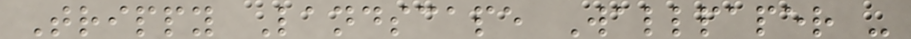Trippy Landscape Wallpaper -
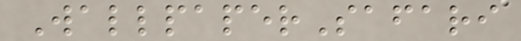WallpaperSafari
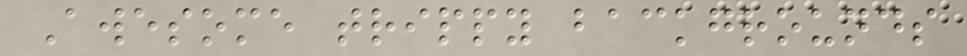Awesome trippy backgrounds
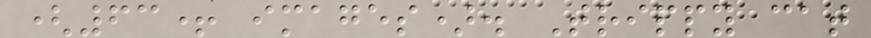(63+ images). Trippy cat
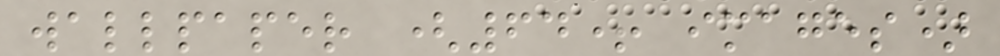wallpaper (64+ images)
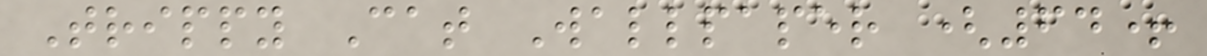Trippy Cat Wallpaper (64+
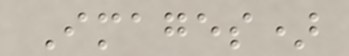Images)
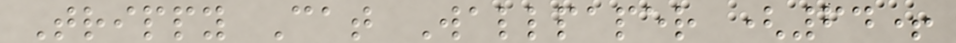Trippy Cat Wallpaper (64+
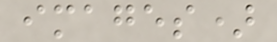images)
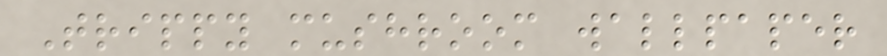Trippy mushroom wallpaper
